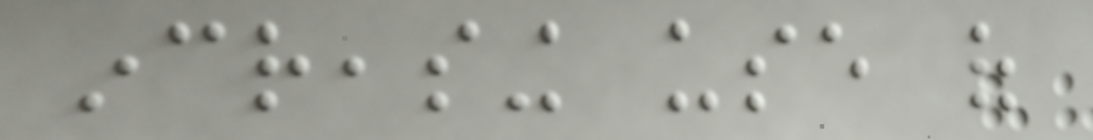increasing use of
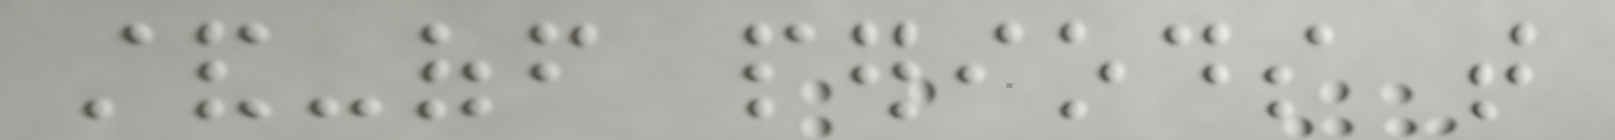stand-off periods that
